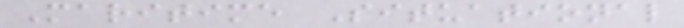Maritime Situational
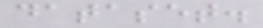dataset.
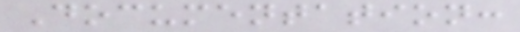Documentation:
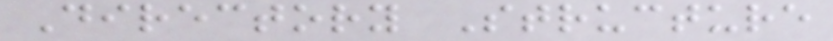Directory Structure
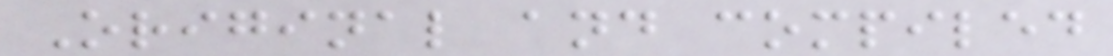Original and compiled
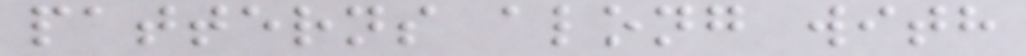patterns along with
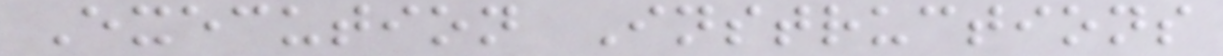Execution Instructions
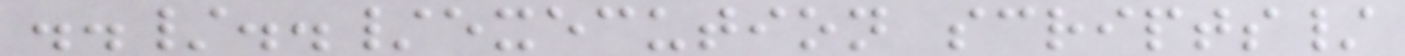../../execution scripts/
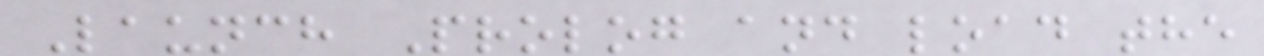Launch Prolog and load the
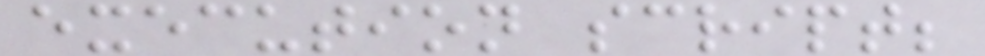execution script;
